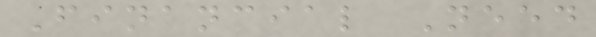Financial Need
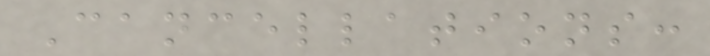Cancellations:
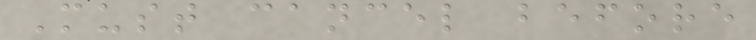Must cancel before
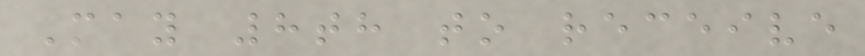May 8th to receive
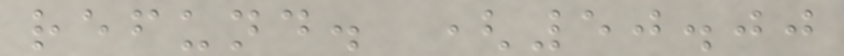refund. (50.00
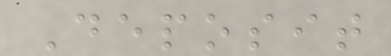Deposit
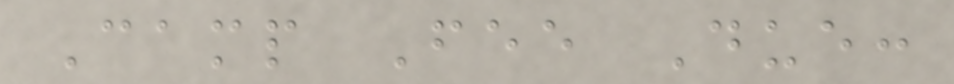Camp Fee Due:
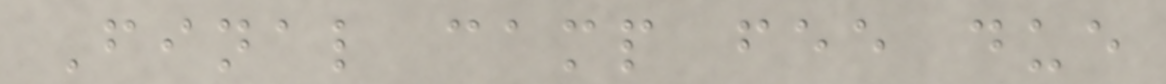Final camp fee due
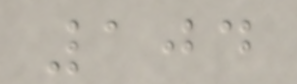104
